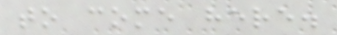to come here.
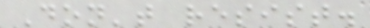Don't resist.
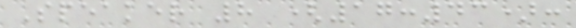Speaker 8 (17:43):
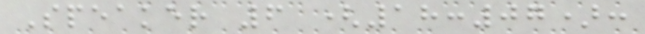Speaker 6 (18:07):
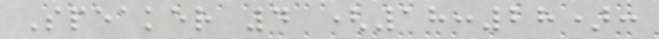Speaker 4 (18:28):
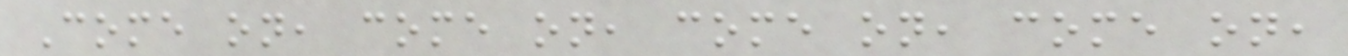Come on, come on, come on, come on,
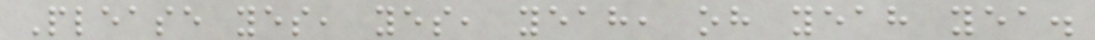Please yes, yes, yeah, oh yeah yea.
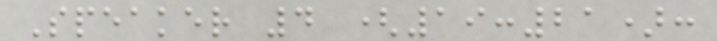Speaker 4 (19:21):
